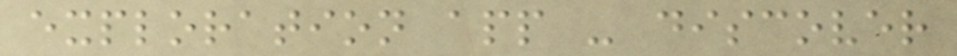exploration app - discover
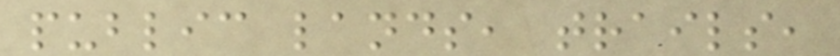public lands, trails,
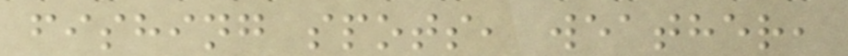fishing spots, weather,
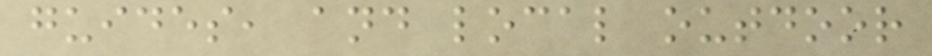guides, and local outdoor
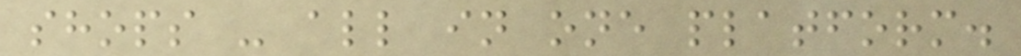shops - all in one platform.
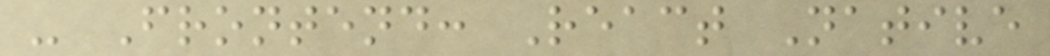- Frontend: React Native
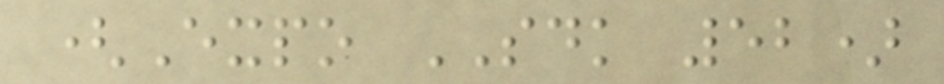(Expo SDK 52)
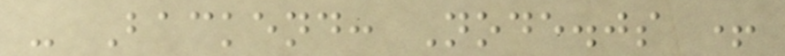- Backend: Node.js +
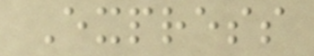Express
